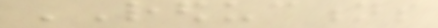REDUCTIONS
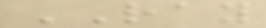RAY
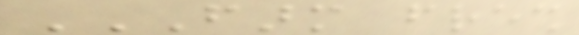FARM FRESH
